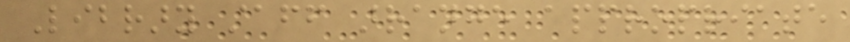Library staff arrange appropriate
